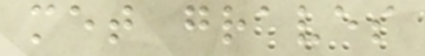met graves
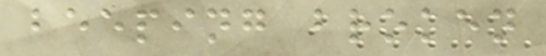beeping broken
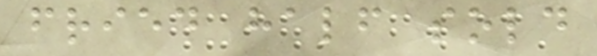fried half sold
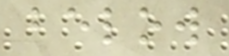below
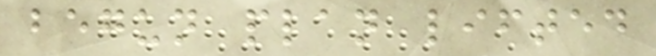begun plan lifted
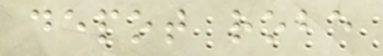depot robe
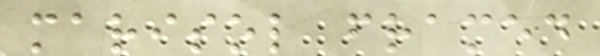marisol framed
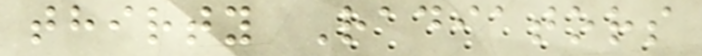thirty Radiators
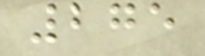275
